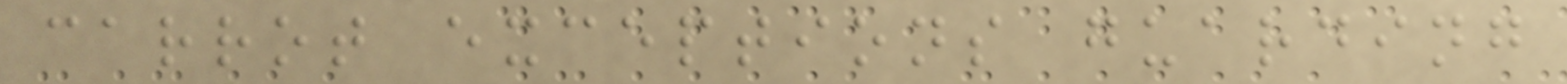carrot exceptions guarding
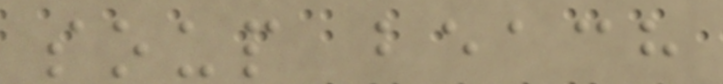soup beach
